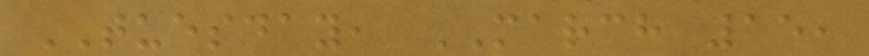TUESDAY, MARCH 15,
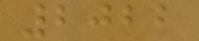2022
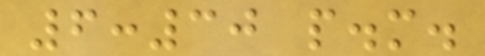6:30 p.m.
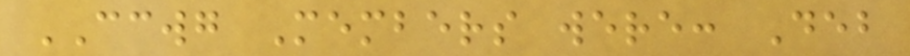CCWG Members were: Deb
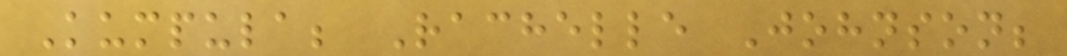Kumpula; Rachelle Johnson;
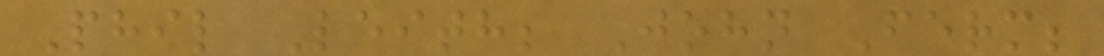Phil Leith; John Ferm;
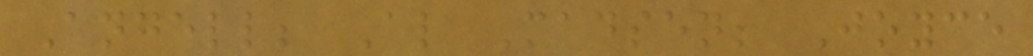Angell; Al Madsen; Joyce
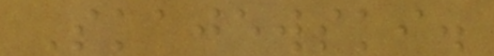Skajewski.
